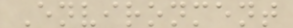Environment
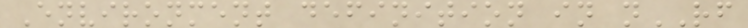Environment definition in nRF
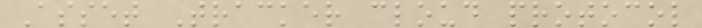Asset Tracker cloud protocol
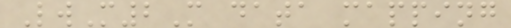LwM2M data mapping
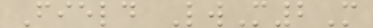Field LwM2M
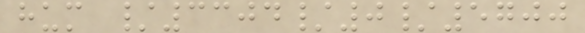hum /3304/0/5700
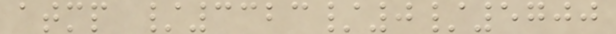atmp /3323/0/5700
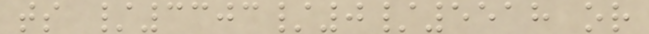ts /3303/0/5518 or
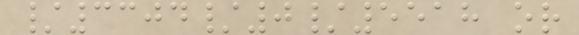/3304/0/5518 or
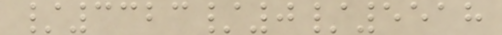/3323/0/5518
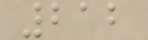212
